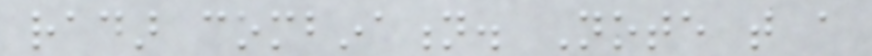radar combination. Note that a
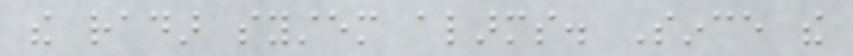the radar system alarms. Since the
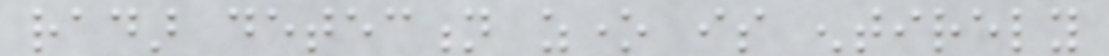radar detection zone is entirely
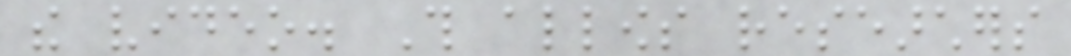the video. This allows researchers
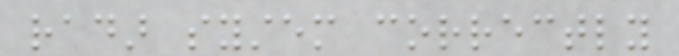radar system correctly
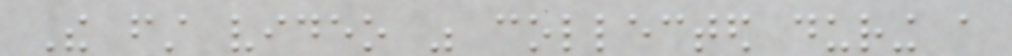The first video was collected during a
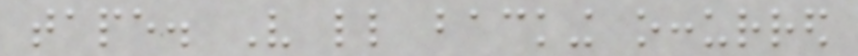tape. Very little backing occurred
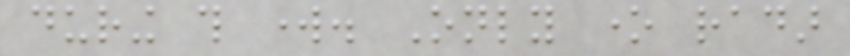during this work. Only one radar
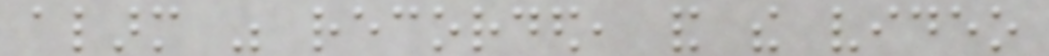alarm was recorded, and the video
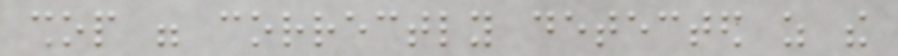shop were correctly detected as the
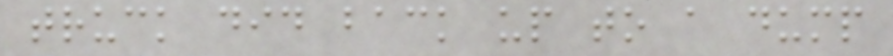truck did back up to a dump
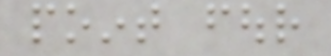point four
